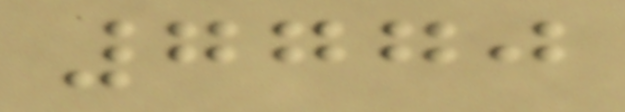7770
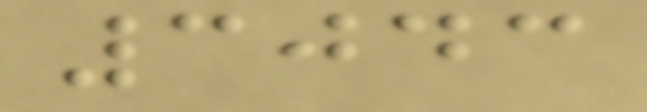3043
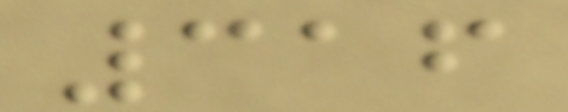316
